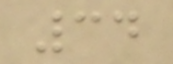34
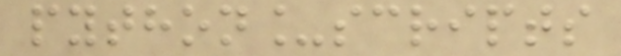python_scripts
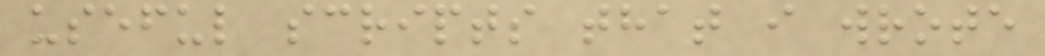useful scripts that i wrote
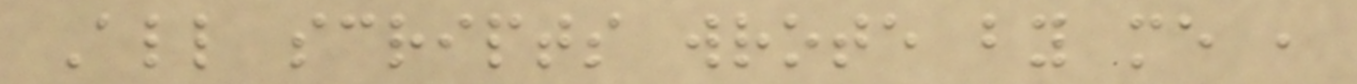All scripts wrote by me ,
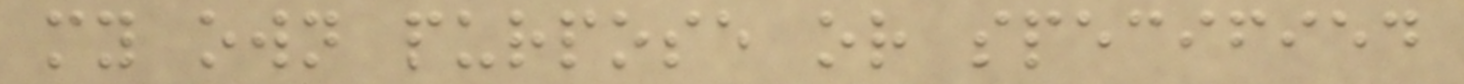my own purpose or specified
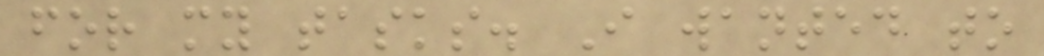for my tasks. I wanted to
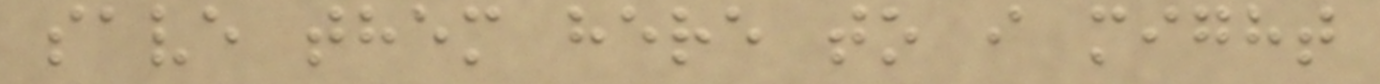save them here to i might
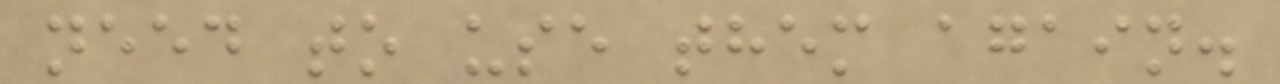need to use them again.
